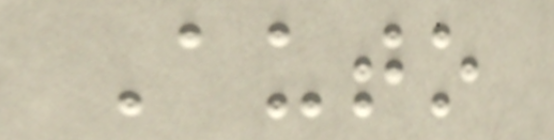Auto
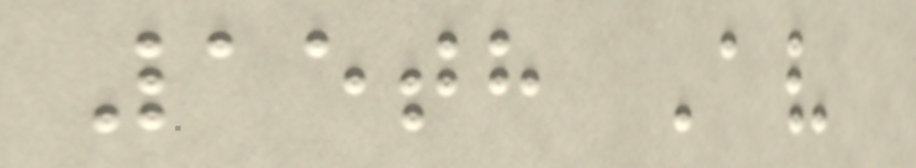15th Av
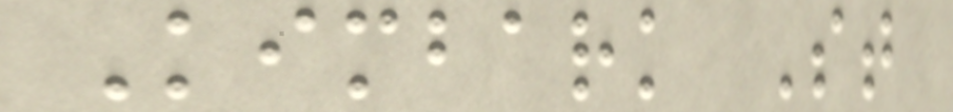Kimbark St
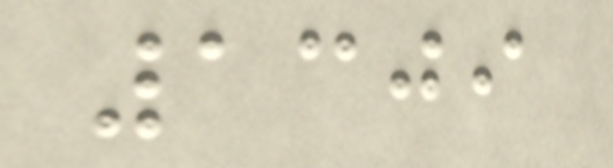1309
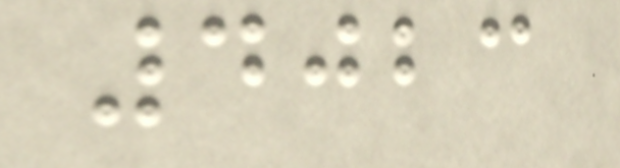4023
